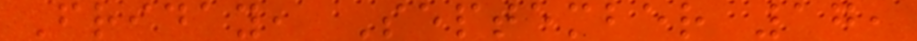Friday, September 17,
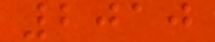2010
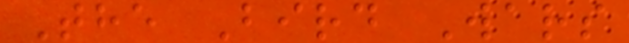The Bird Wars
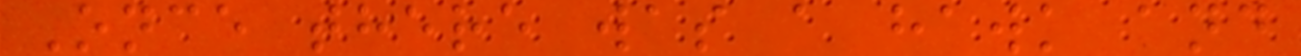Once there was a hawk and
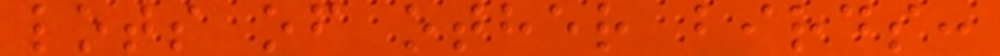lots of other birds:
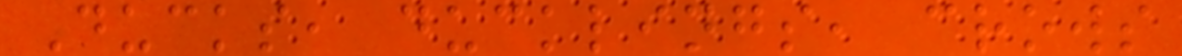Ducks, ducklings, crows
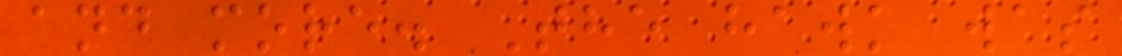and more. The hawk was
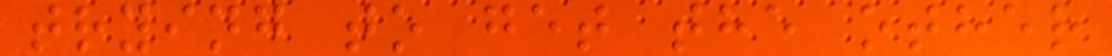trying to get the other
